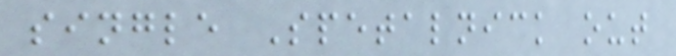single Spetalnick out
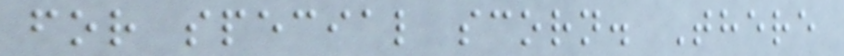for special scorn. There
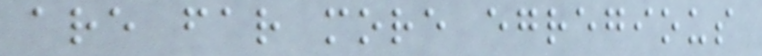are far more egregious
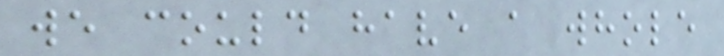we could have a whole
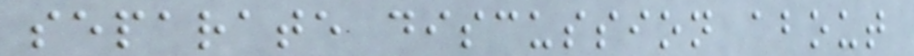separate discussion about
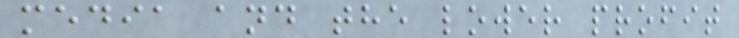media and the lower profit
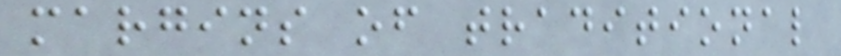margins of traditional
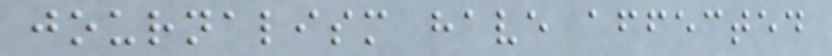journalism have affected
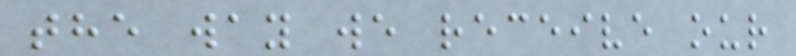the way we receive our
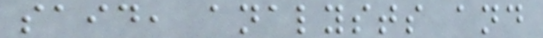said, analysts and
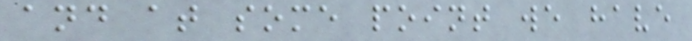and at some point we have
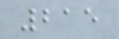215
